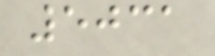5031
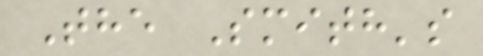The Smith's
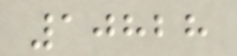10828
